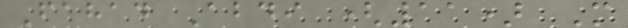Fahad Abdi (11) M
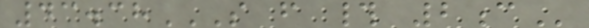43.38S F # 2C
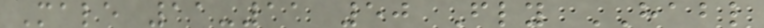Male 11-11 50 Fly HABL
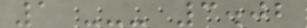1 --- 3.02
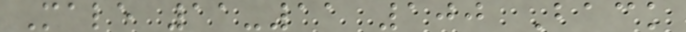Male 11-11 100 Back
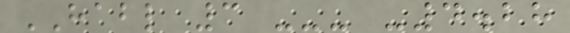HABL 3 --- -4.28
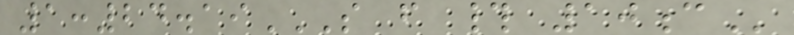1:24.19S F # 10C
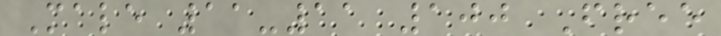Male 11-11 100 Free
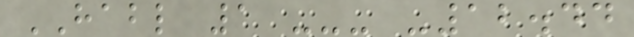HABL 1 --- -12.44
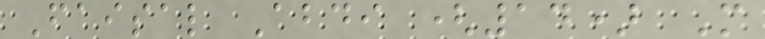Faisal Abdi (14) M
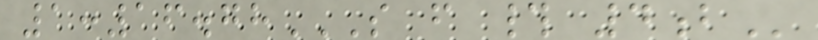1:16.78S F # 4B
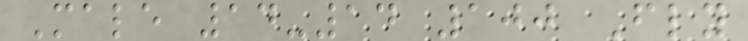Male 14-14 100 Fly
